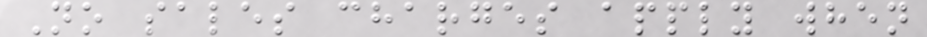No sales charges apply when
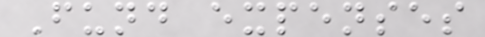Fund expenses
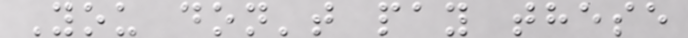You don't pay these
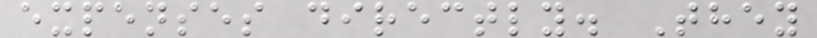expenses directly. They
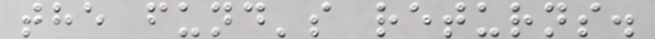the fund's returns.
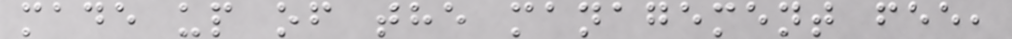made up of the management fee,
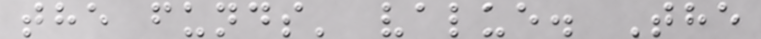the funds' value. The
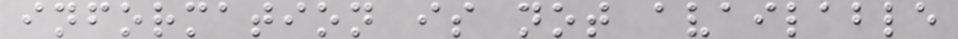information is not available
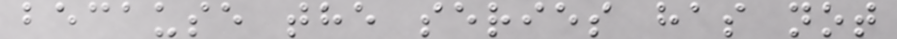because the series has not
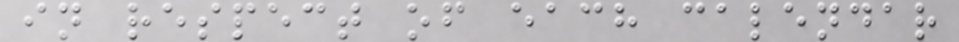in respect of each calendar
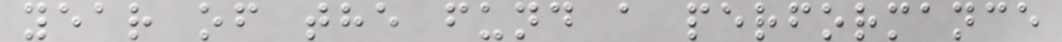year of the fund a performance
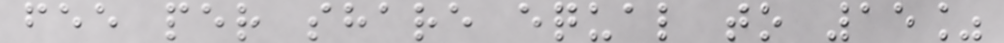fee per share equal to 15%
